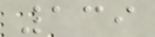139
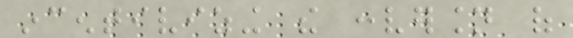incentivizing the conversion of
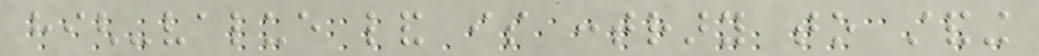high-value land is contrary to standing
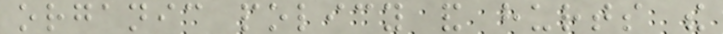organic policy and hurts the
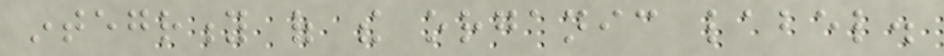integrity of the organic label.
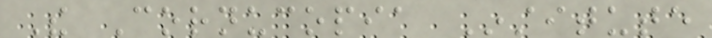The Cornucopia Institute
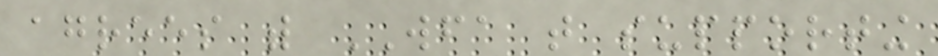agrees with WFA that supporting
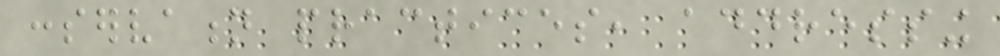conservation practices, addressing
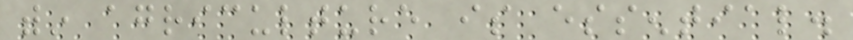within agriculture is essential.
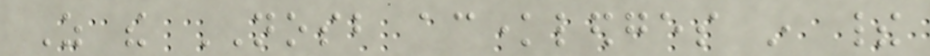As the NOSB acknowledges in their
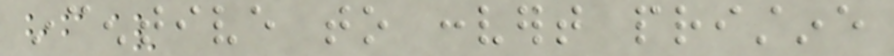incentive to convert pristine
